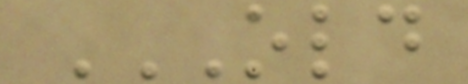OLD
